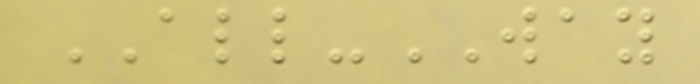ALL-WAY
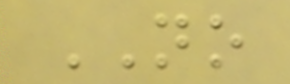NO
